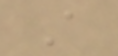A
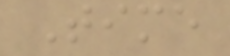Time
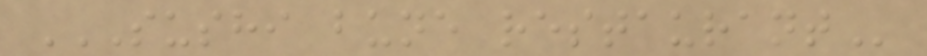SUSHI BUNE RESTAURANT
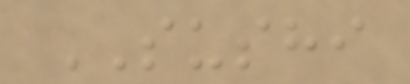SUSHI
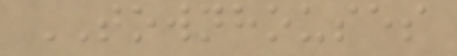TOWNHOUSES
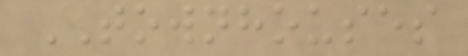TOWNHOUSES
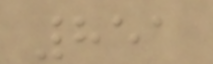851
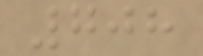708
